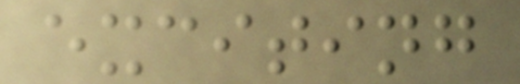exciting
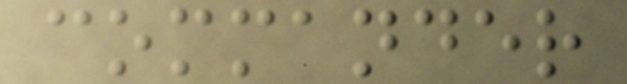commander
